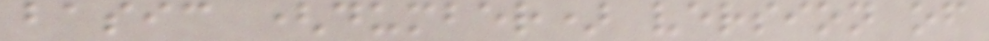basic (dumber) version of
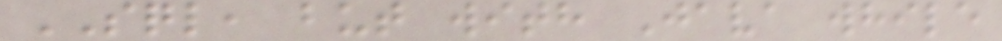SQL, but with Java while
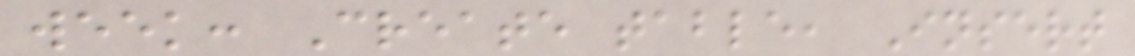week: Create table, Insert
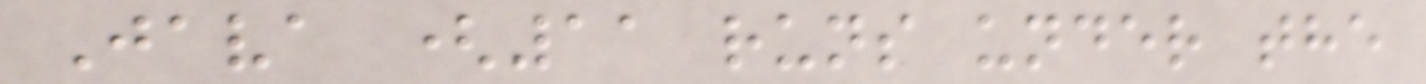Java (11 runs under the
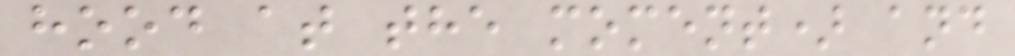hood at the moment) and
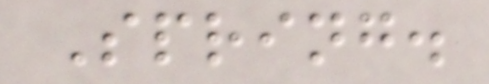Spring.
